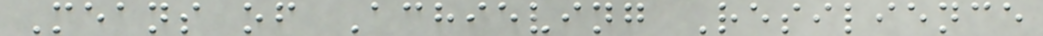Means of Achieving Resilience
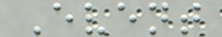Event
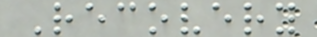Recovery
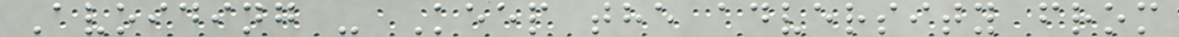Avoiding - Keep the adversity from
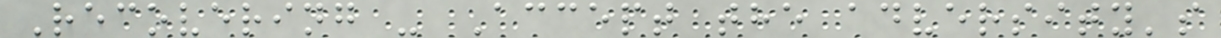Recovering - Accept the adversity's
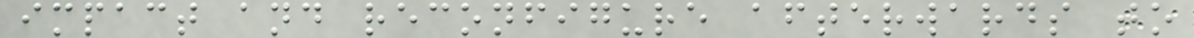impact and reconfigure afterwards to
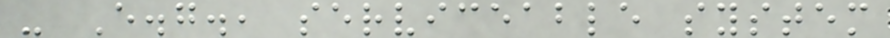- E.g., serviceable system
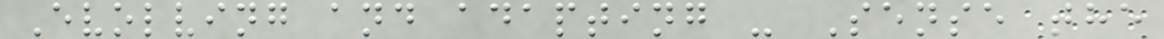Evolving and adapting - Sense the
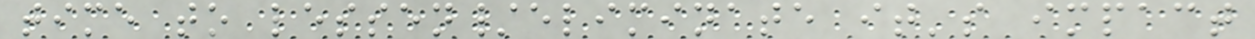time to lessen/eliminate it's impact
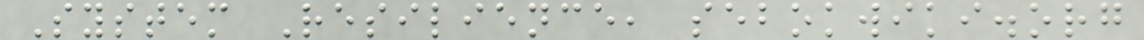System Resilience, sebokwiki.org
